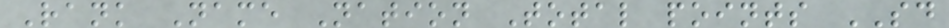Rank Name Nation Total points SD
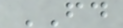FD
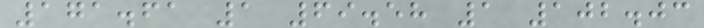171.61 1 69.58 1 102.03
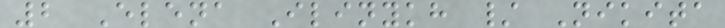2 Elena Ilinykh / Nikita
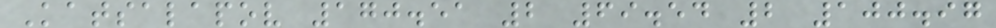Katsalapov 170.51 2 69.54 2 100.97
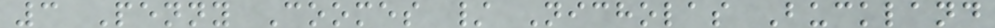3 Penny Coomes / Nicholas Buckland
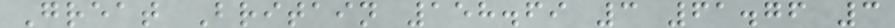Great Britain 158.69 3 61.76 3
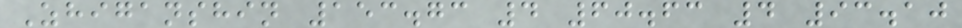Zhiganshin 153.73 4 60.63 4 93.10
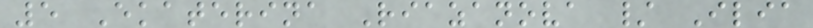5 Ekaterina Riazanova / Ilia
